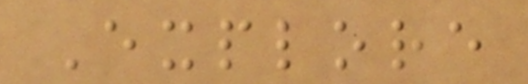Explore
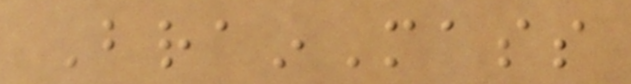BrainMass
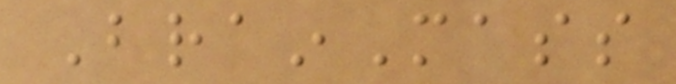BrainMass
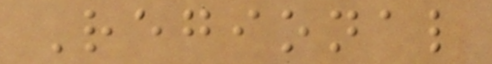Regional
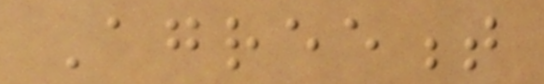Agreement
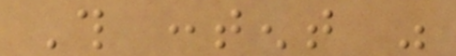This content was
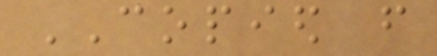COPIED from
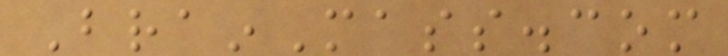BrainMass.com
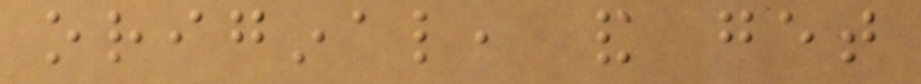original, and get
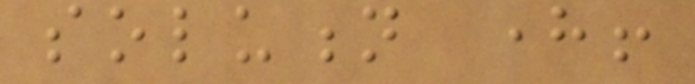solution here!
